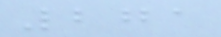271
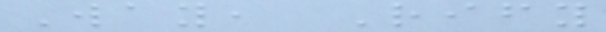Way, Rify
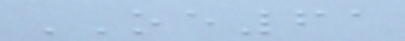OE61
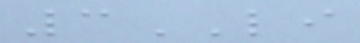3LI
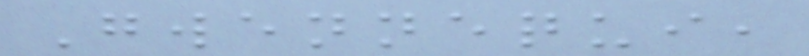Gwennequi,
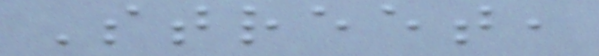Street,
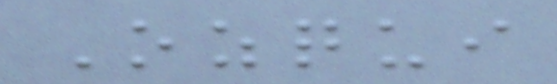Ozqui
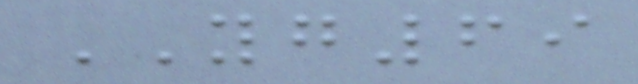YG69
